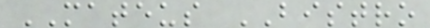MATEUS BISTRO
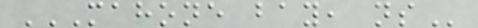MAHONE BAY, NS
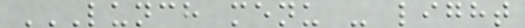LUNCH MENU - LIGHT
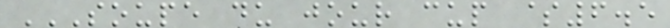SOUPE DU JOUR CUP $6.5
